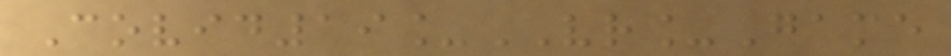Covid19_VR_Game
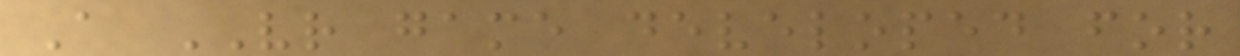A VR game developed for
